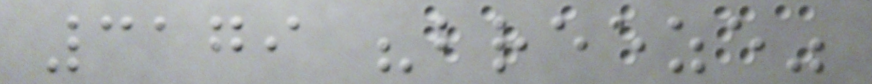3179 "breeze"
